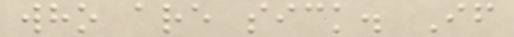who are sick. If
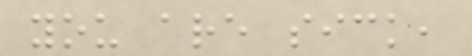you are sick,
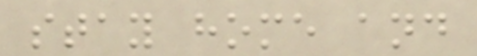stay home and
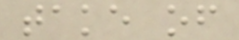take of
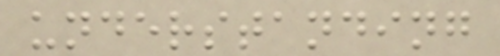understanding
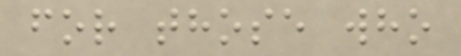for those who
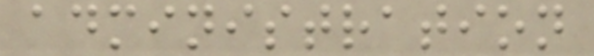administration
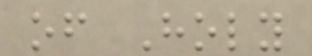of Holy
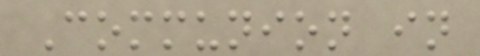Communion in
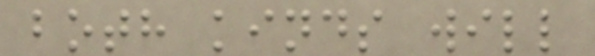both kinds will
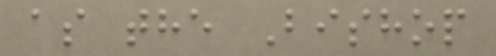as the Bishop
